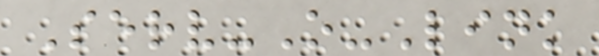Serv-O-Link
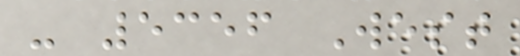- 5356 West
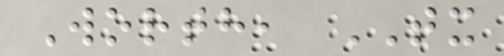Worth, TX
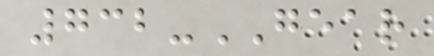732-GEAR
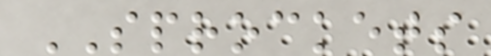SPROCKETS
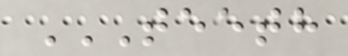TEETH
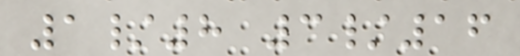1/8 3/16
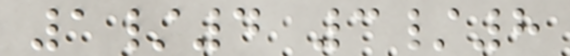1/4 3/8
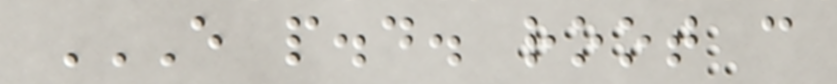E P.D. ROOT C
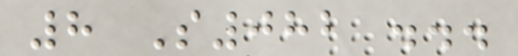8 S082 ...
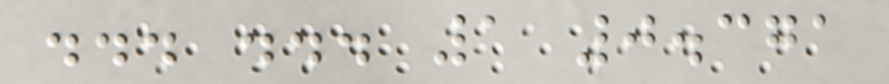... ... 1 0.371
